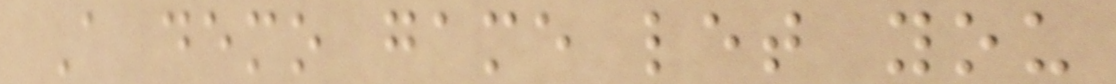A demo game let you
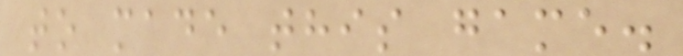to made this game.
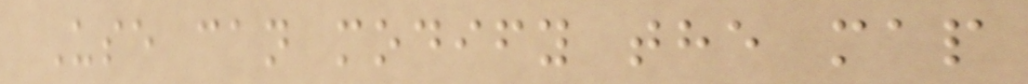Use can modify the map
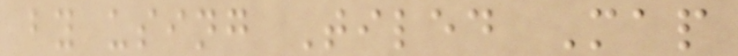by using Tiled Map
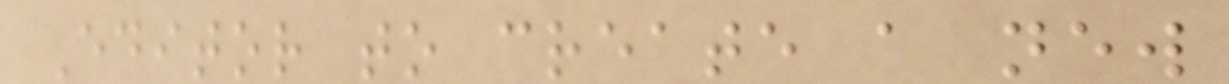Editor to create a new
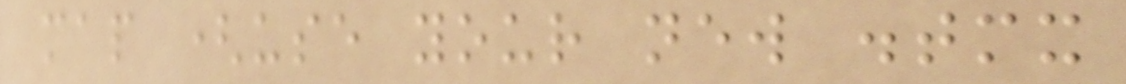map (use your new .tmx
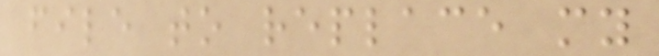file to replace my
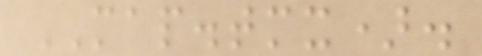MAP.tmx).
